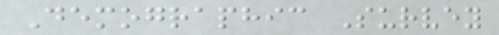Demographic Survey
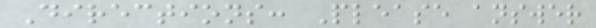Directions: Please answer
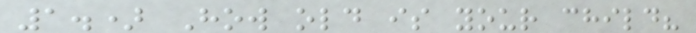1.) How old is your child?
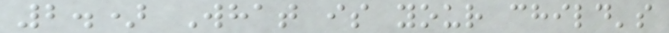2.) What is your child's
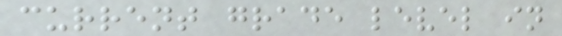current grade level in
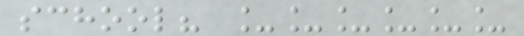school? ______
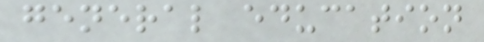general education
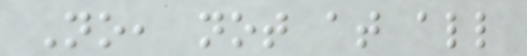No, not at all
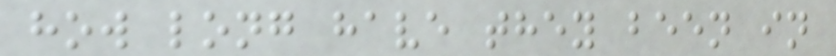how long have they been in
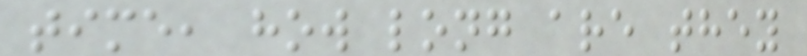time, how long are they
